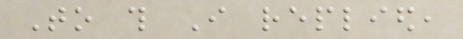To this I replied,
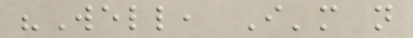"Well, I'm not
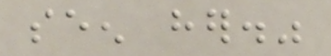seen her."
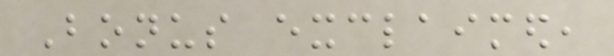Bonus exclaimed,
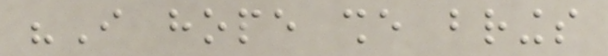"I hope she brings
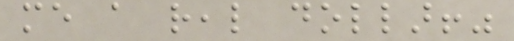me a real dollar!"
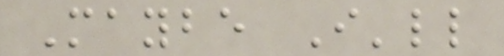Maybe I'll
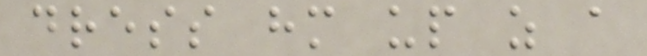dress him up as a
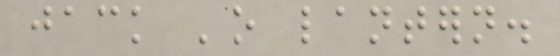jack 'o lantern.
